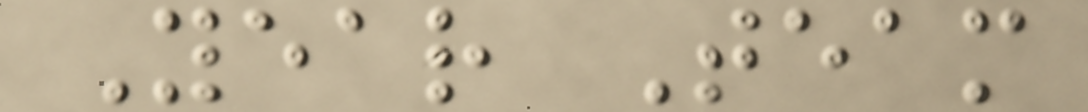Year Team
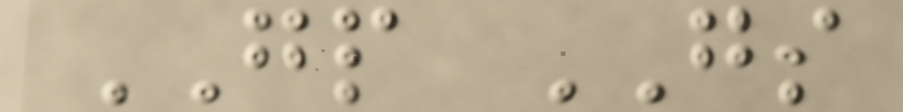GP GS
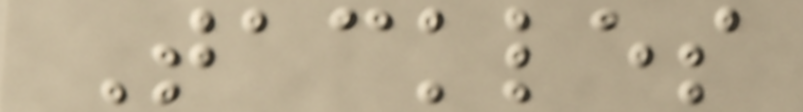Tackles
